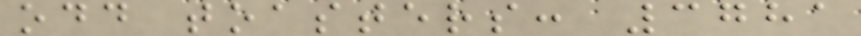odd toasters: 3781
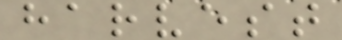harvest
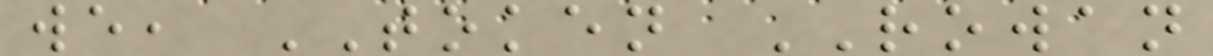we, TOKEN ROWAN
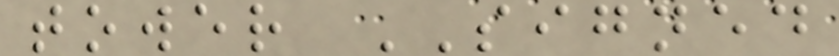tower SIGNED
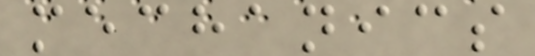mechanics
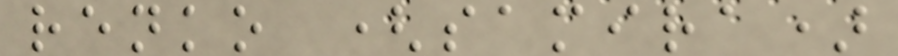renko (samira)
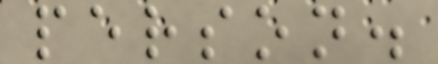person.
